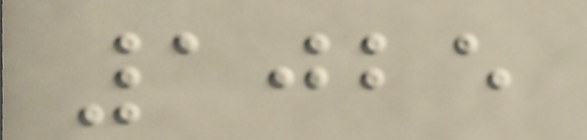1025
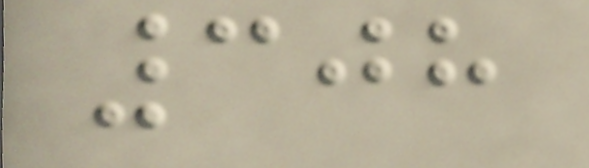308
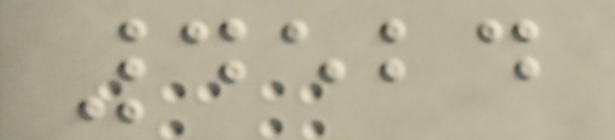4524
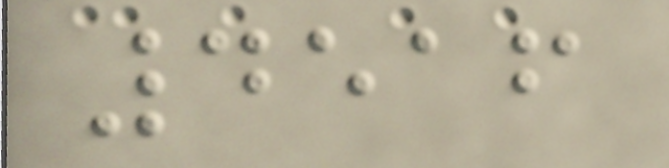4516
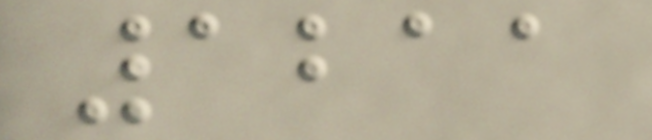1211
